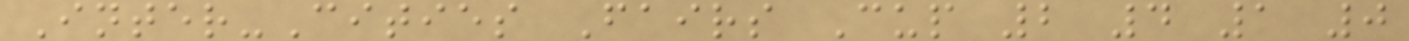Inter-Cities Fairs Cup 2 4 1 0
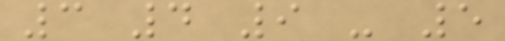3 4 9 - 5
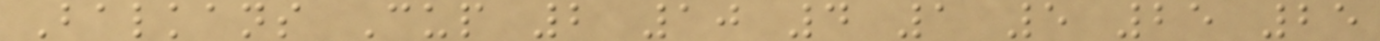Balkans Cup 2 10 4 1 5 25 25
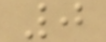0
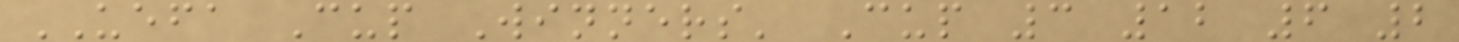UEFA Cup Winners' Cup 3 12 6 2
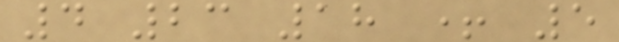4 23 18 + 5
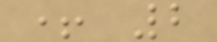+ 2
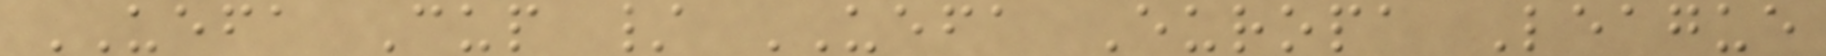UEFA Cup / UEFA Europa League
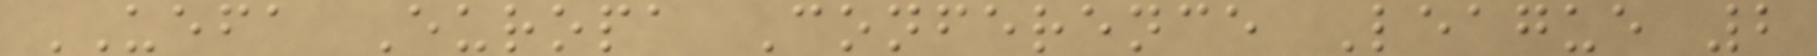UEFA Europa Conference League 2
